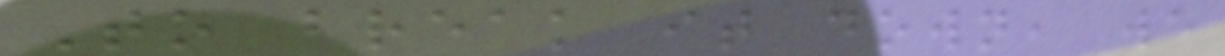To break it down, we
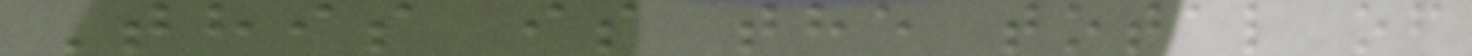This is the total of
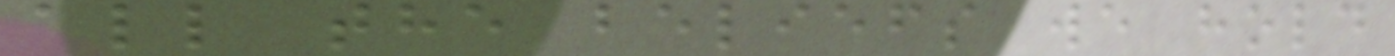all the beliefs we hold
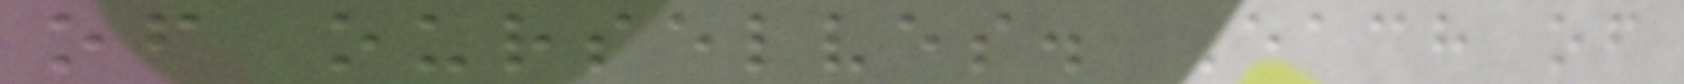of ourselves. Each of
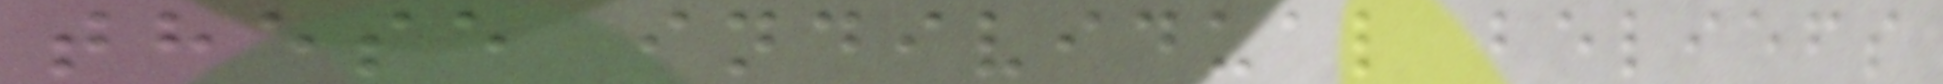these individual beliefs
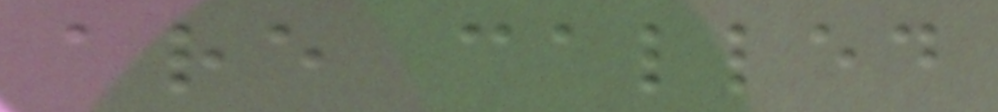are called
